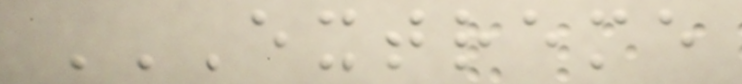EXTREME
